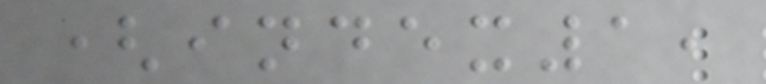(index1,
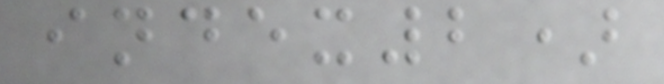index2)
